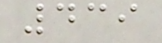439
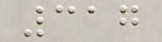317
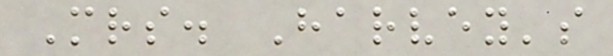Mrs. Harvey's
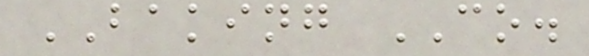BAKING CO.
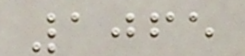1065
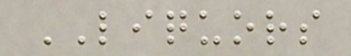LIQUORS
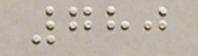780
